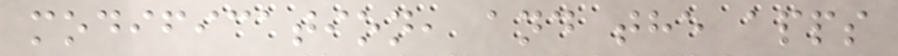modification, and the apps
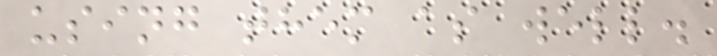using them as well.
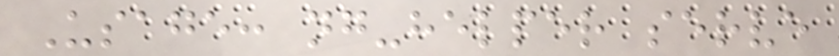Usage: ng-helper serve
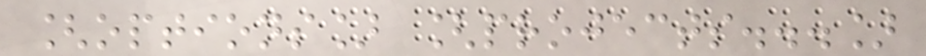[options] [projects...]
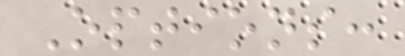Options:
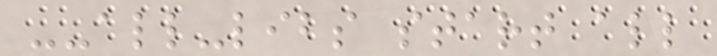--all-libs start all
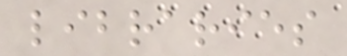libraries
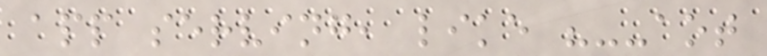app serving, like "--aot
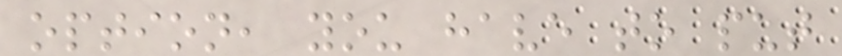option, you have to put
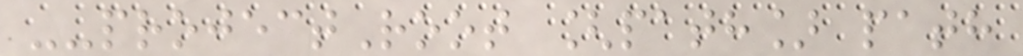--projectRoot [path] path
